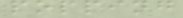popping
